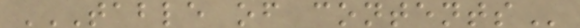TABLE OF CONTENTS
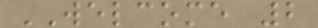WELCOME 2
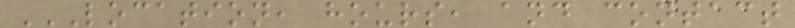LOCATION, HOURS, AND CONTACT
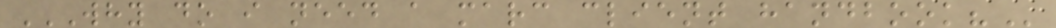WHY DO I NEED A MARC CLIENT HANDBOOK?
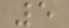5
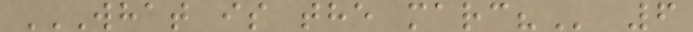WHAT IS THE MARC? 6
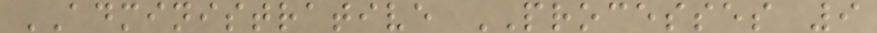ADMINISTRATIVE PROCESSES 9
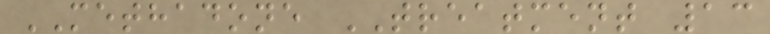METHADONE TREATMENT 13
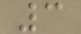3
